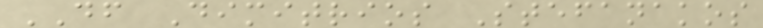DF Dimitrios Stefanakos
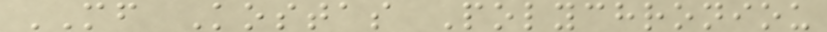MF Kostas Polychroniou
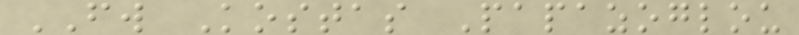FW Kostas Papazoglou
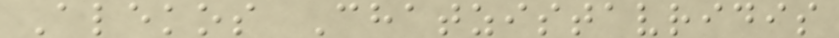Alekos Chatzistavridis
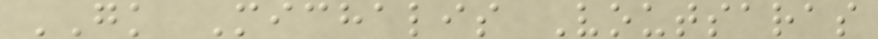GK Michalis Voutsaras
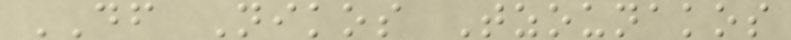DF Nikos Tzounakos
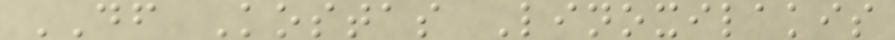DF Kostas Linoxilakis
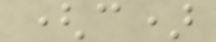(c)
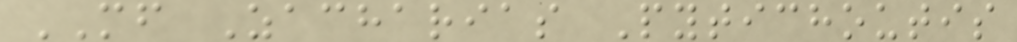MF Zacharias Pytichoutis
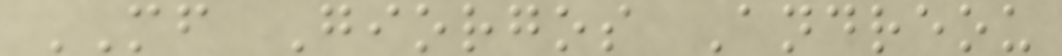MF Giorgos Andreou
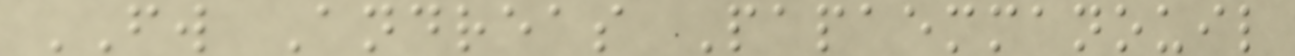FW Andreas Papaemmanouil
